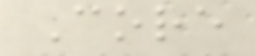Core
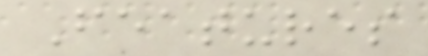Features
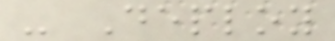- Deploy
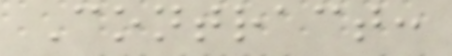Contract:
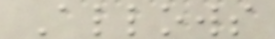Allows
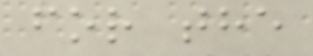for the
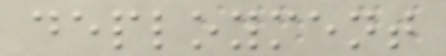deployment
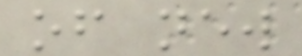of new
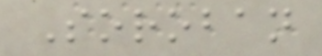Soroban
